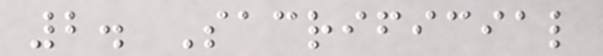2. Sacrificial
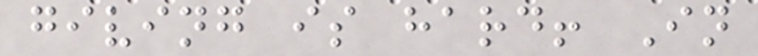giving is hard! In
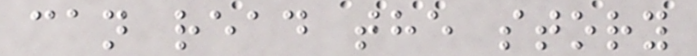can read the story
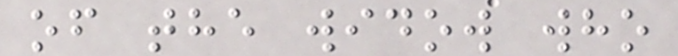of the widow who
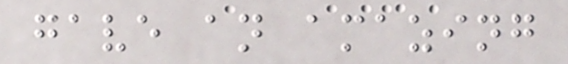gave an amazing
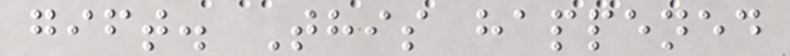gift. This happened
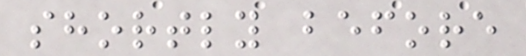shortly before
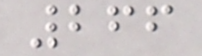266
